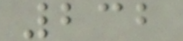232
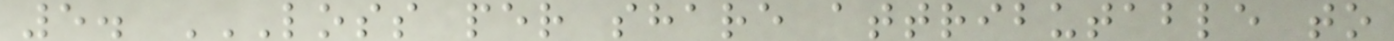5. LOSS PER SHARE ATTRIBUTABLE TO
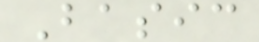Basic
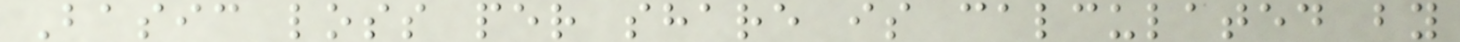Basic loss per share is calculated by
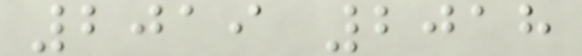2019 2018
